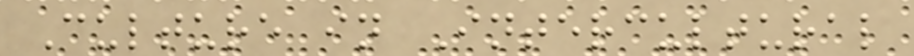Culture in Intercultural
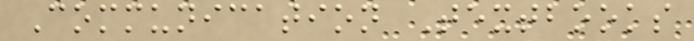Communication Textbooks
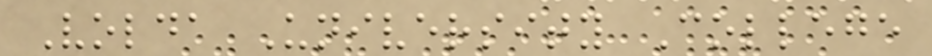Volda University College
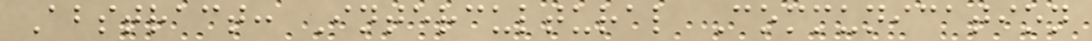Abstract: Intercultural Communication
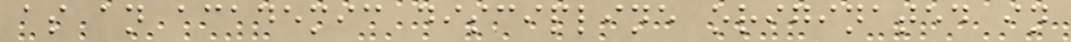as an academic discipline originated in
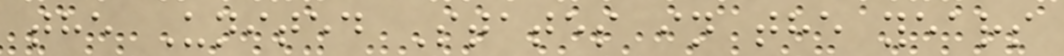the United States in the years
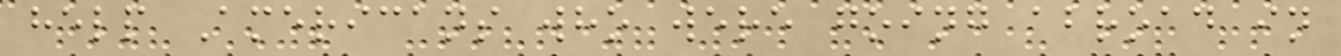help Americans who were going abroad in
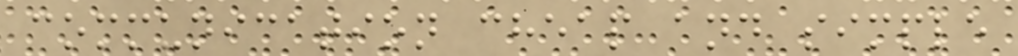communication cheap and simple
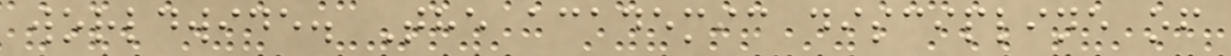worldwide. The academic discipline of
